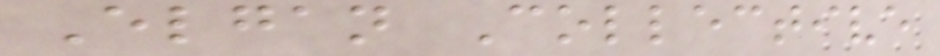Elgan Collective
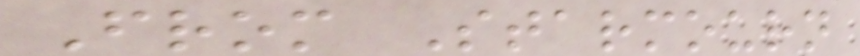From Starmourn
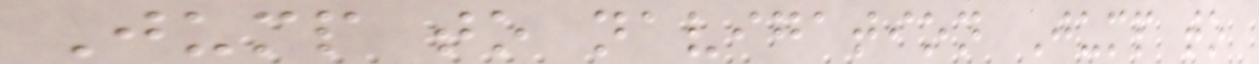Jump to navigation Jump to
